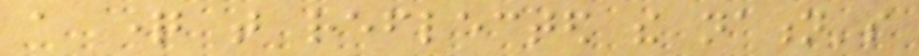a question that reflected the nation's
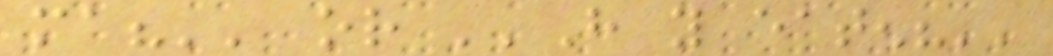ma?'' or ''Have you eaten?''
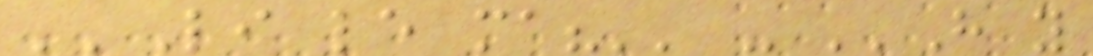''Li le ma?'' - ''Have you
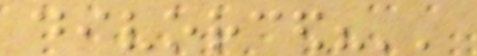divorced?''
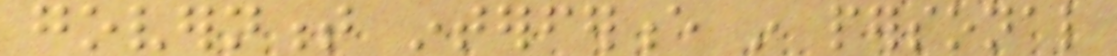government interference in personal
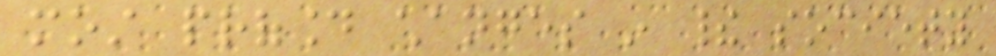most profound changes in their society
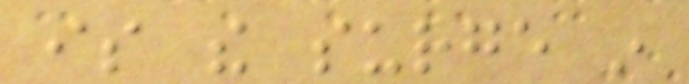is the surge in
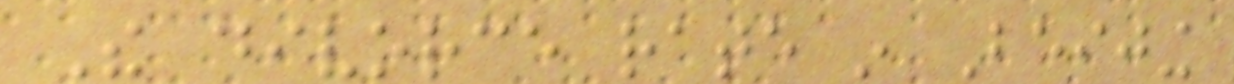The divorce rate in Beijing
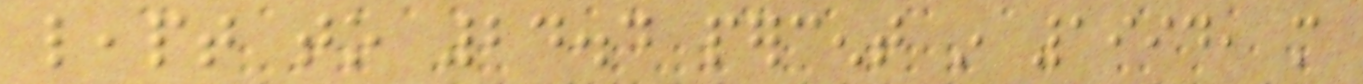leapt to 24.4 percent in 1994, more
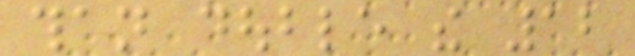than double the 12
